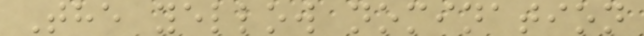The yellow nomination
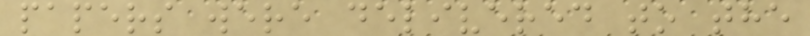papers were delivered to the
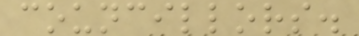councillors.
